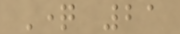Question 21
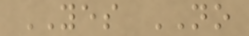YES NO
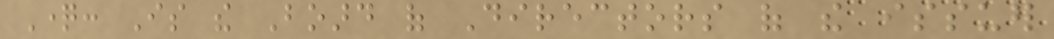Question: Is the Board of Directors of the issuer
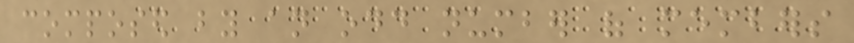composed by an odd number of members
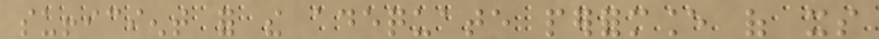sufficient for the adequate performance of its
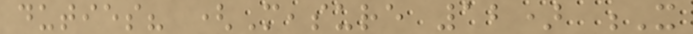duties? (Measure 12) X
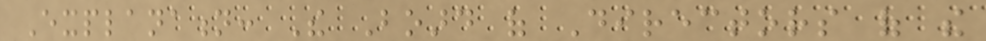Explanation: The Board of Directors of the
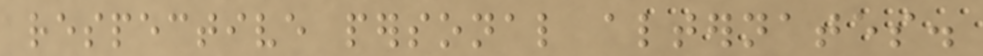respective personal alternates.
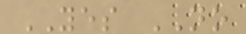YES NO
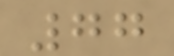77
